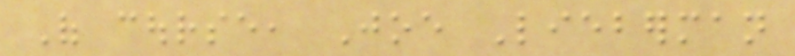Of course, Joe Lieberman
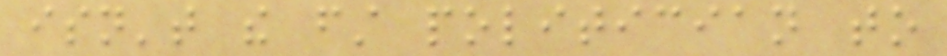isn't the first politician to
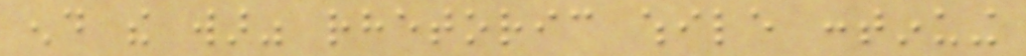end the war" rhetoric while continuing
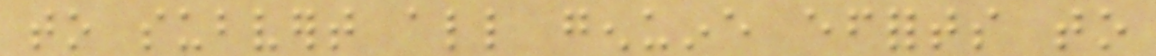to subvert all genuine efforts to
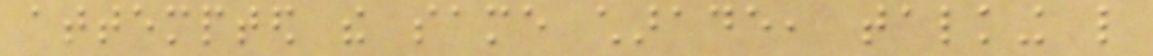attempted the same charade, talking like
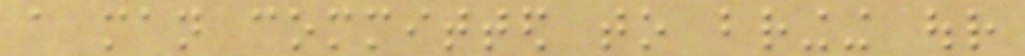a man committed to bringing our
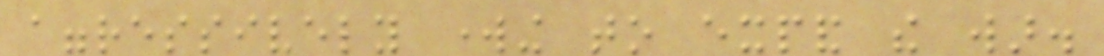aggressively working to expand the war.
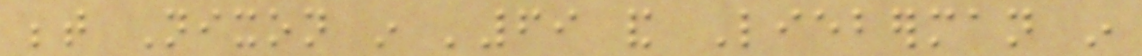between Nixon in '69 and Lieberman in
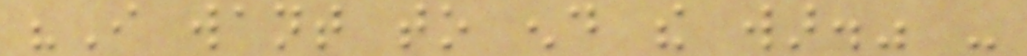"I want to end the war." -
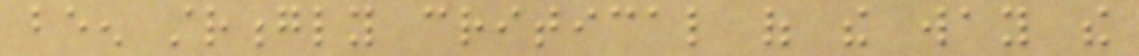been strongly critical of the way the
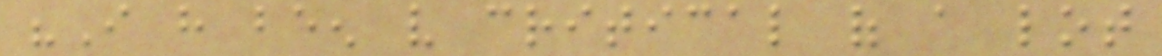"I have been very critical of a lot
